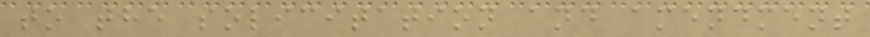to the solicitation and amendment
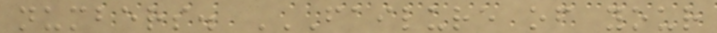numbers. FAILURE OF YOUR
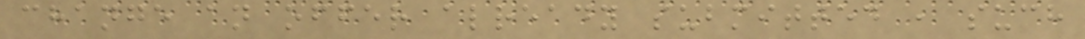change an offer already submitted , such
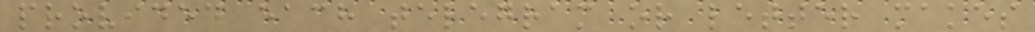provided each telegram or letter makes
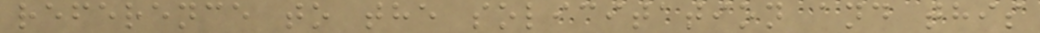reference to the solicitation and this
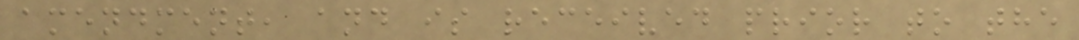amendment, and is received prior to the
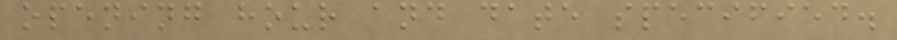opening hour and date specified.
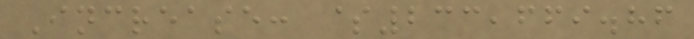Increase: $233,669.86
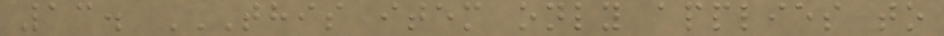13. THIS ITEM ONLY APPLIES TO
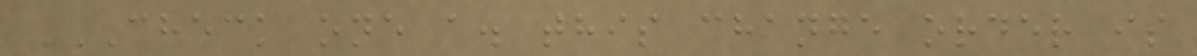CHECK ONE A. THIS CHANGE ORDER IS
